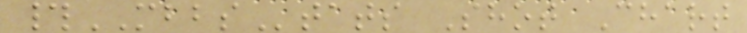#MBBStats Shot Chart
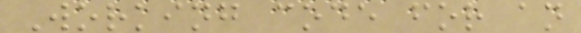Working code for an
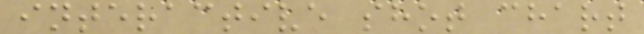interactive shot chart
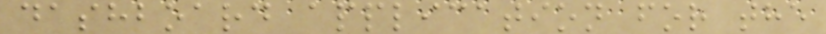dashboard application for the
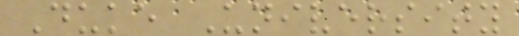Duke University
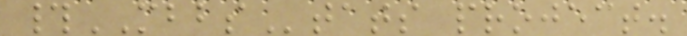#MBBStats project.
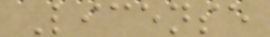License
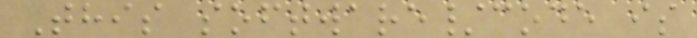This software/code is
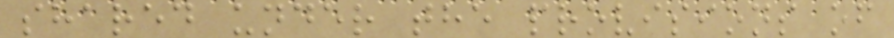shared under the provisions of
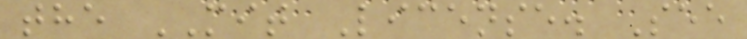the MIT License. See
